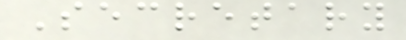Secretary
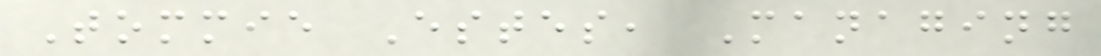Tommie Estes, Managing
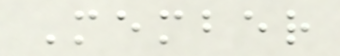Member
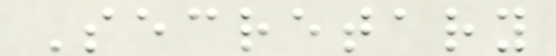Secretary
